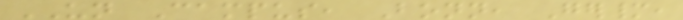UN Campus, Bonn, Germany,
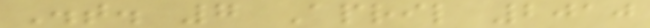Dist. 7 April 2010
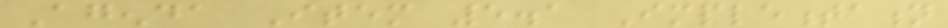Agenda Item 5.1 Implementation
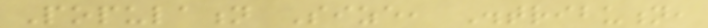Population Size, Distribution,
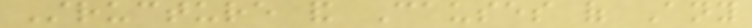Structure and Causes of Any
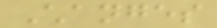Changes
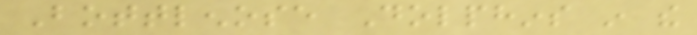Bottlenose Dolphins in the
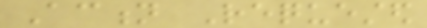Action Requested
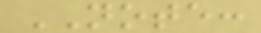NOTE:
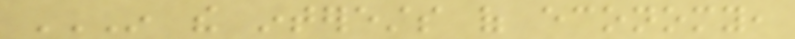IN THE INTERESTS OF ECONOMY,
